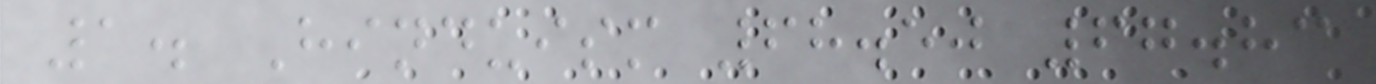1. Hinduism 68.50 67.83
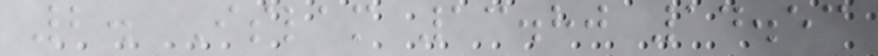2. Islam 13.80 14.53
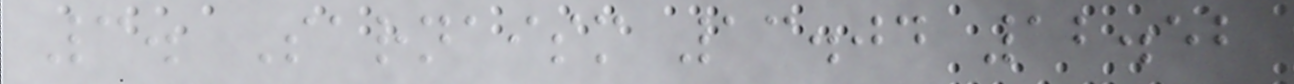3. Sarnaism 13.04 12.52
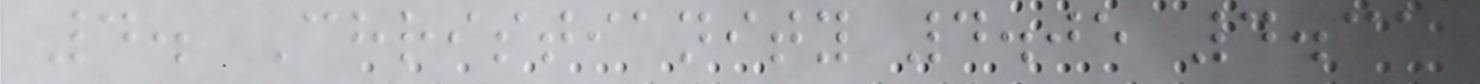4. Christianity 4.05 4.31
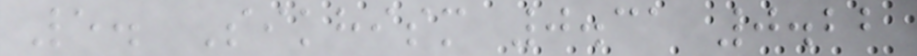5. Sikhism 0.31 0.22
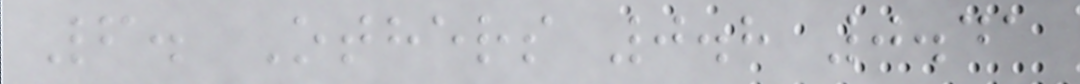6. Others 0.8 0.41
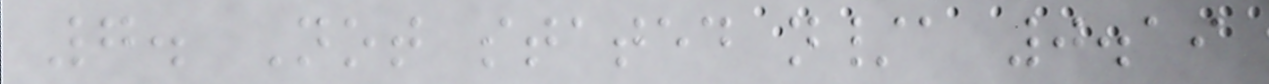7. Not stated n/a 0.19
